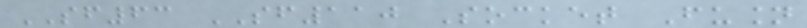SF63 SF110 Socket Fusion
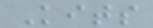Kits
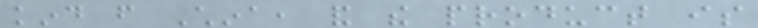kind from China, and the product is
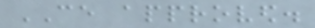CE approved.
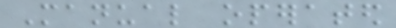Manual operated
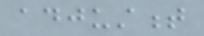adjustment
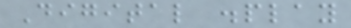Digital display
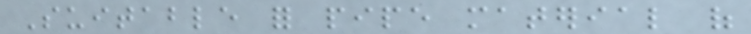Suitable for pipe material of
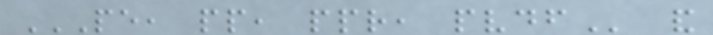PE, PP, PPR, PVDF and
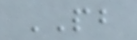PB
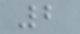2
